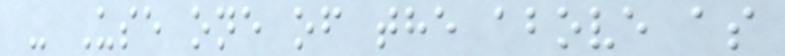- Use one of the above as
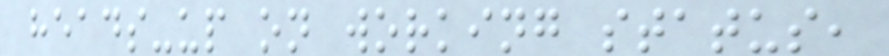heads-up on working status,
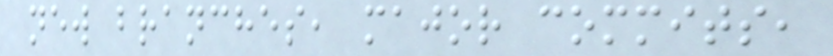new branches, major commits,
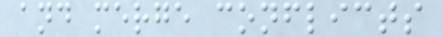and merge conflicts
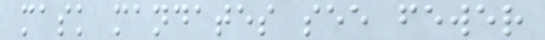mask mandates see fewer
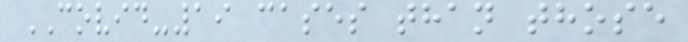COVID-19 cases than those
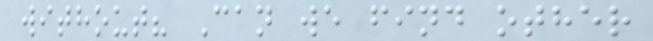without? Can we find other
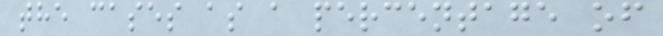the cases as a percentage of
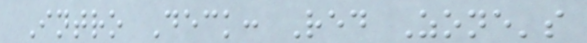Intro Deck: Red Zone's
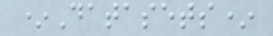*Datasets*
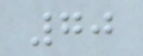70
